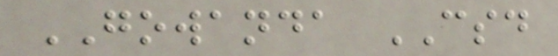GOWANDA CSD
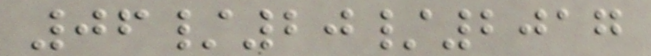06/20/2017
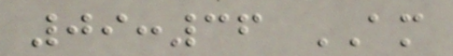09:36 AM
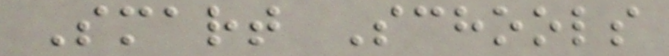Smart Schools
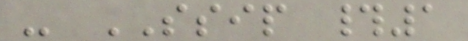- SSIP #1
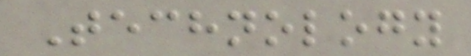Technology
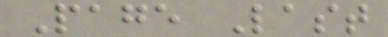Page Last
